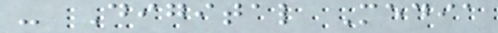- Digital Media
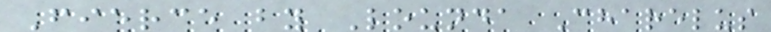Fierce by Lounda Charelus
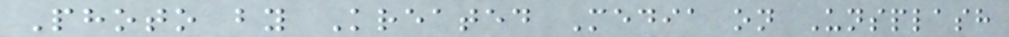Photo by Kreated Media on Unsplash
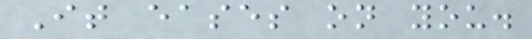It eases on you.
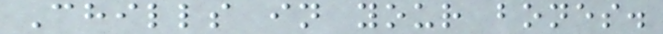Chills in your bones.
